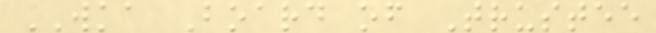WKA Board of Trustee
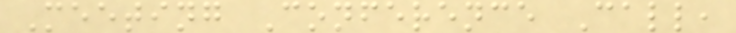Meeting Conference Call,
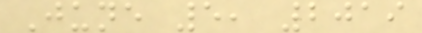June 5, 2019
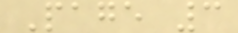Page 3
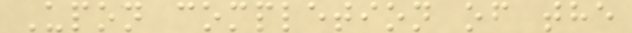Upon completion of the
